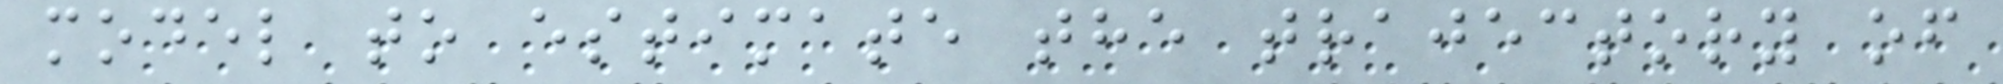model to estimate the trajectory of
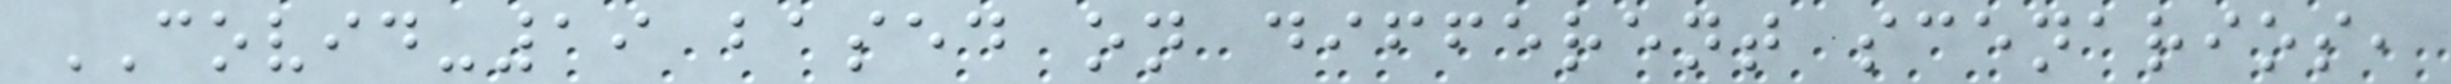COVID-19 based on different scenarios,
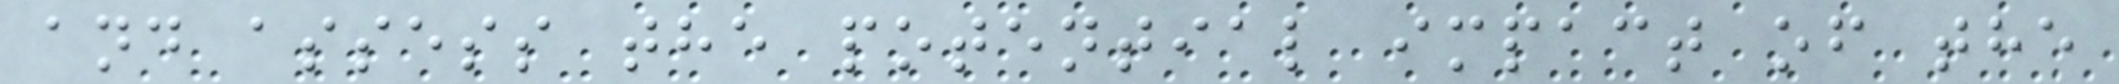and assess the potential impact of the
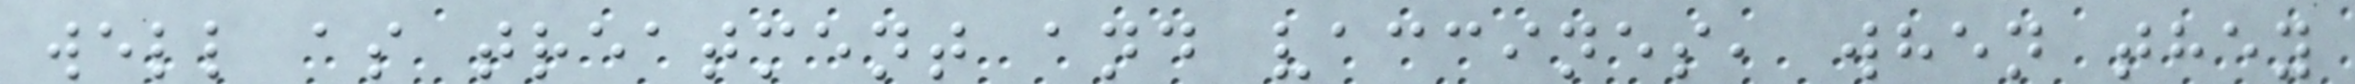well as treatment and vaccines, when they
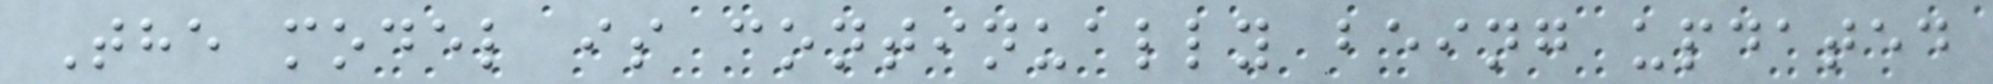The model is continually being updated
